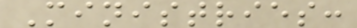Ministries:
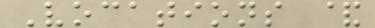Vocations &
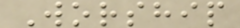Worship
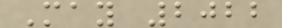May 2022
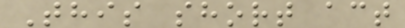This short act
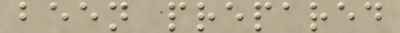been prepared
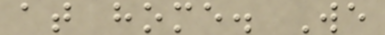at home. We
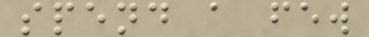spend a few
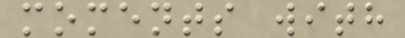moments with
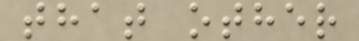that other
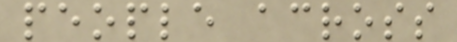people across
